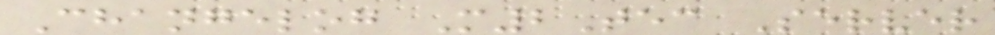Changelog M2Tec Server
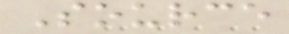Source
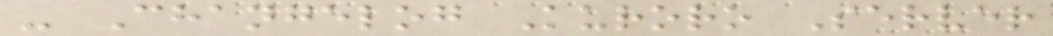- Changelog Kuroro Server
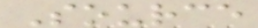Source
